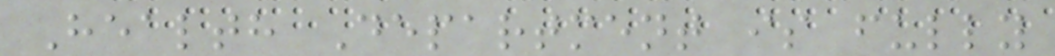Health Department is fully
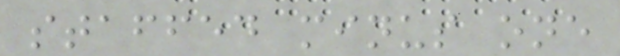staffed minus one
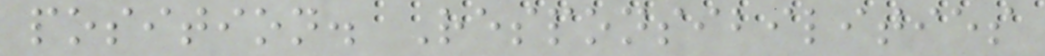position. Responsibilities
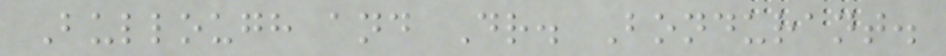Bullough and Dr. Bondurant.
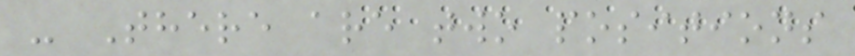- There are two positions
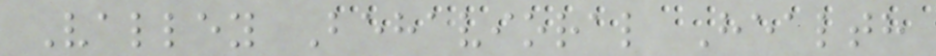Valley Behavioral Health
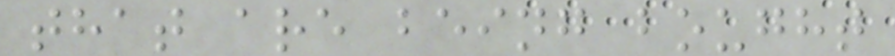that are being bought
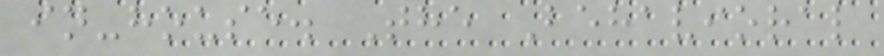in-house. The Behavioral
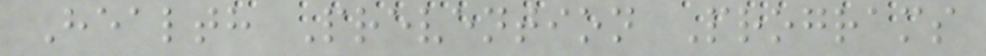Health Prevention Programs
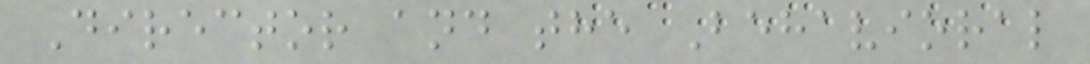Director and the Behavioral
